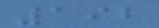192
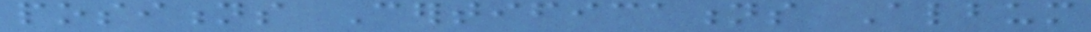positions Certifications Album
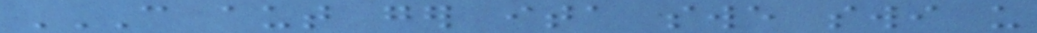CAN AUT GER ITA SWE SWI US
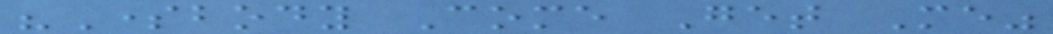"Somebody Come Get Me"
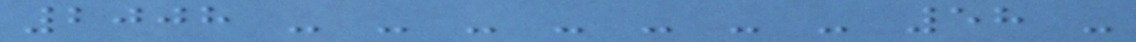2008 - - - - - - - 58 -
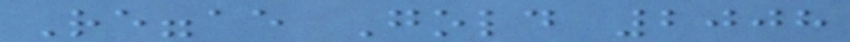Reggae Gold 2008
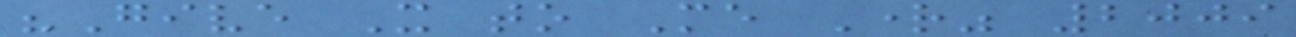"Give It to Me Right" 2009
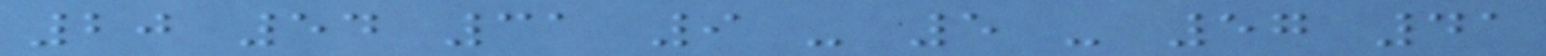20 54 31 9 - 5 - 57 41
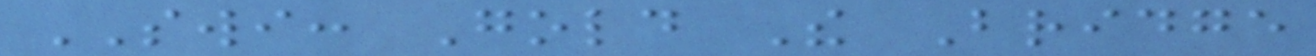SWI: Gold The Bridge
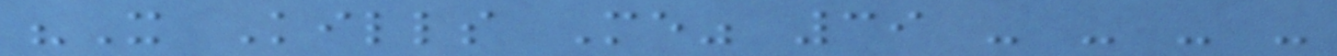"It Kills Me" 39 - - - -
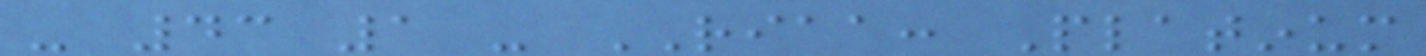- 43 1 - RIAA: Platinum
